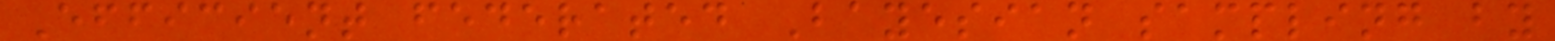Efficient federated Bayesian sampling by
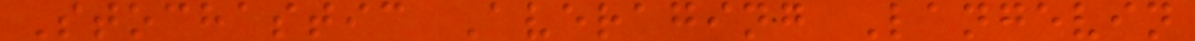Stochastic Averaging Langevin
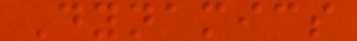Dynamics
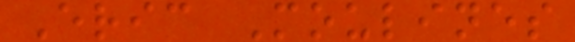Eric Moulines
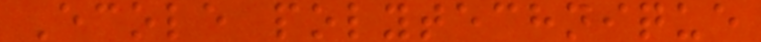Ecole polytechnique
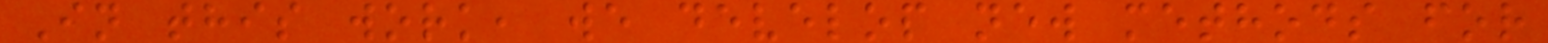In this work, we develop new methods for
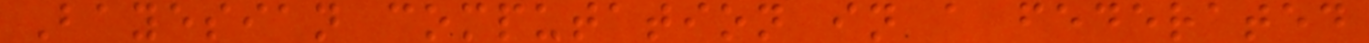Bayesian computation in a federated
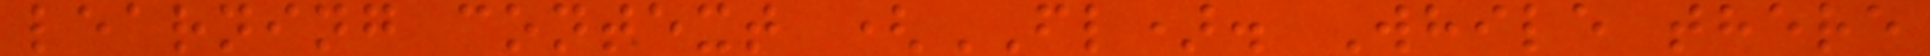learning context (FL). While there
